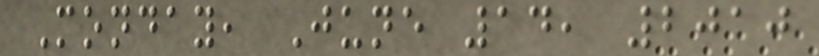Monday, June 14, 2010
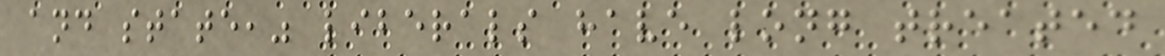and state," liberals have long treated
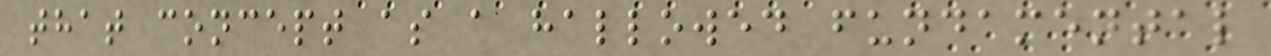that concept as a hallowed fundamental
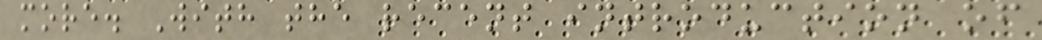more. With the recent introduction of
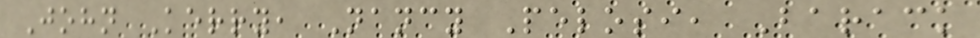John Kerry, Nancy Pelosi, Barack
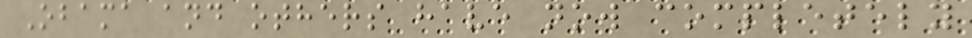Obama and others have now completely
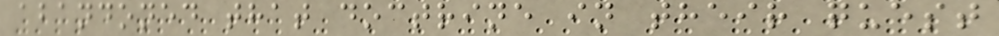abandoned that doctrine in their quest
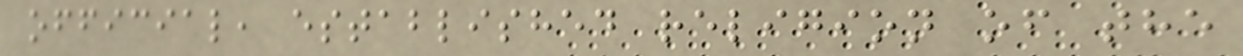official, established religion of the
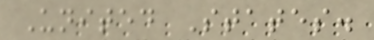United States.
